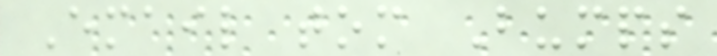Email tom Bumps
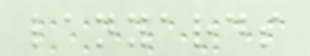lanyards
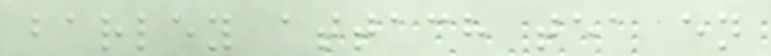barley attach tea en
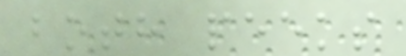both peeks
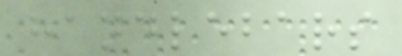handlebars
